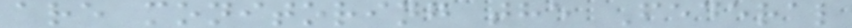are monitoring the Federal
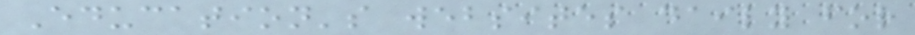Education's websites daily for
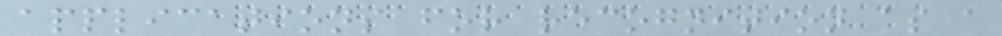applications for recognition as a
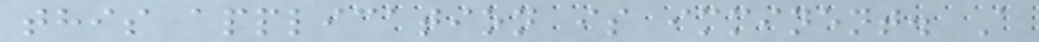this application is imminent. A
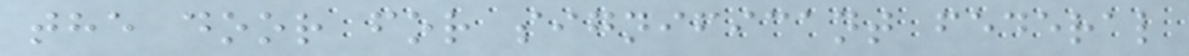the door for significant federal
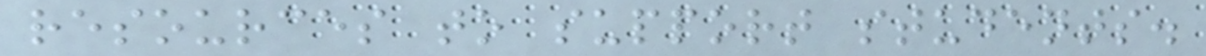resources to support students.
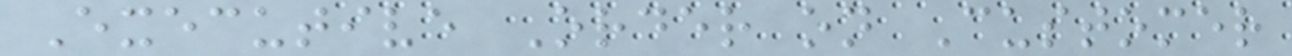Executive Order on Customer
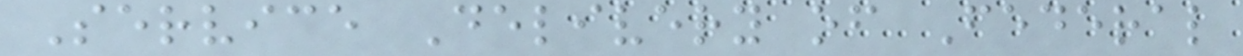Service Delivery of Federal
